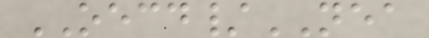OECD/NEA
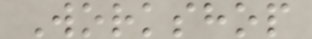Workshop
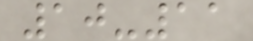10-11
